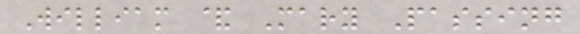William & Mary Passing
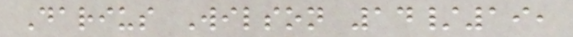Darius Wilson 14/19,
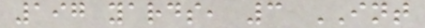197 yards, 3 INT
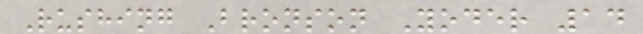Rushing Bronson Yoder 14
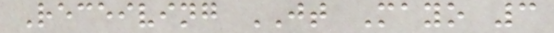Receiving JT Mayo 3
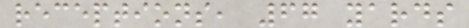receptions, 67 yards
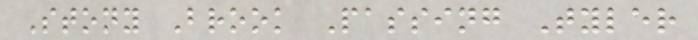Stony Brook Passing Tyler
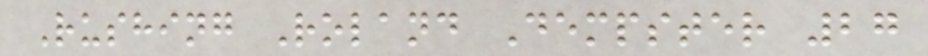Rushing Roland Dempster 27
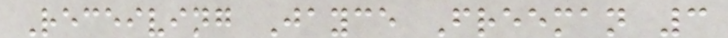Receiving Jayce Freeman 3
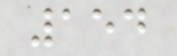154
